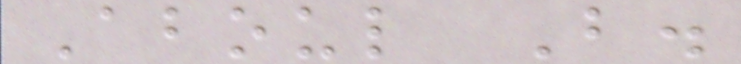Aboul B.
